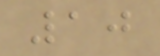10
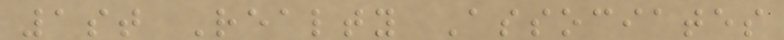1st Realty Associates
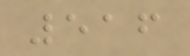516
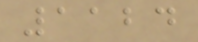1124
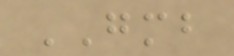GMB
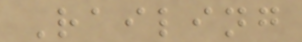Railing
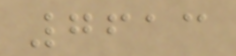7613
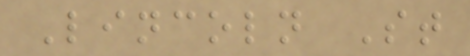Lincoln St
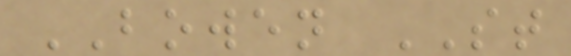BOWEN ST
